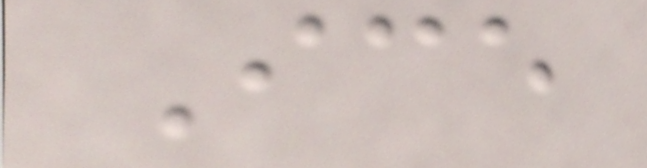Ice
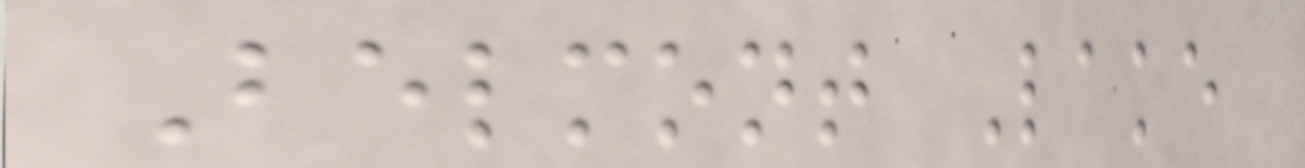Belmont Lake
